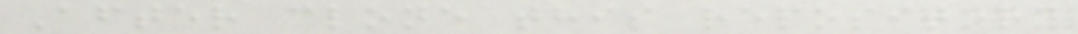After clone this repository
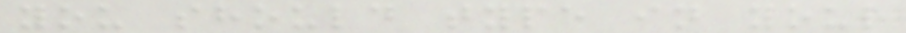you should type in your
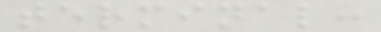terminal:
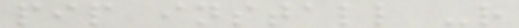pip install -r
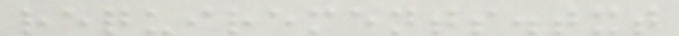requirements.txt
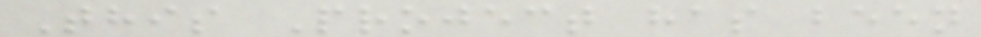This Project has been
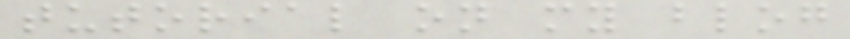tutorial on my blog
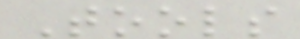Tools
